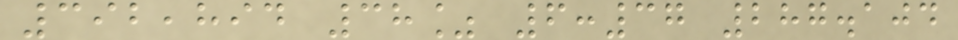392,894 38% 6:37 287.104
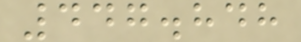447.848
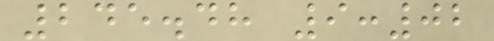245.48 9:02
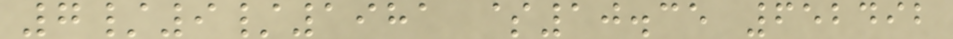7/9/1981 $10.35 652492
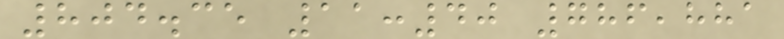804.35 11:40 786,881
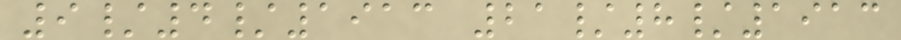9/4/1913 21/8/1913
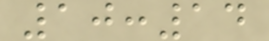10:14
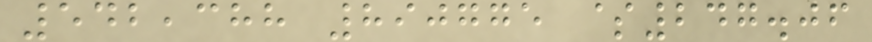542,388 890775 $247.06
